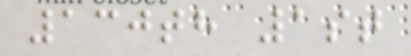130th 1st
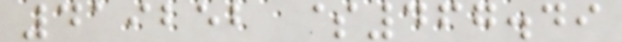419252 $467.49
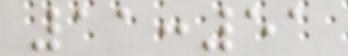11:51
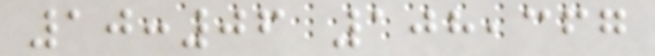10:06 108,367
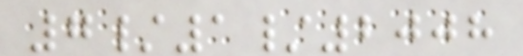7/1/2008
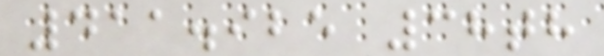411.925 38th
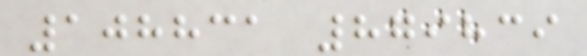108831 879839
